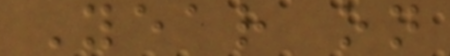Year on
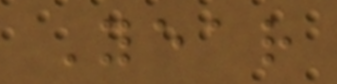Year
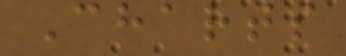Charts
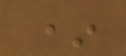*
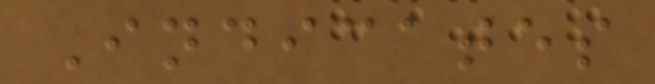Indicates
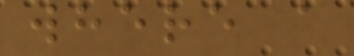where a
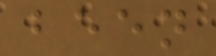been
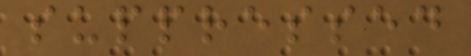suppressed
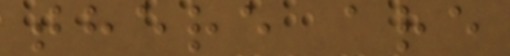there are
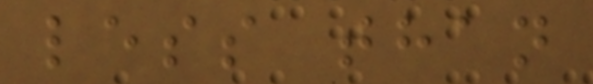less than
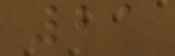21
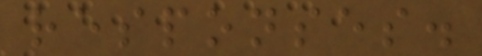responses.
